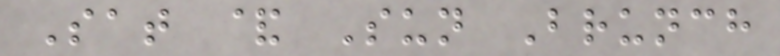Sat & Sun Brunch
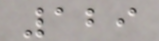129
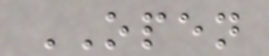OPEN
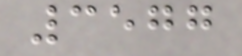3577
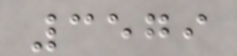3579
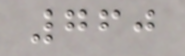760
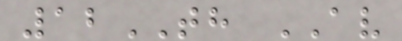12TH AV
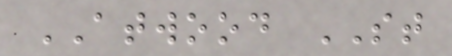ATWOOD ST
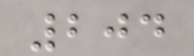204
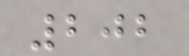202
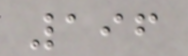196
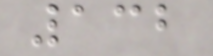132
